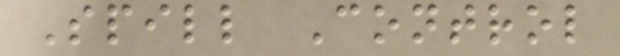Spill Control
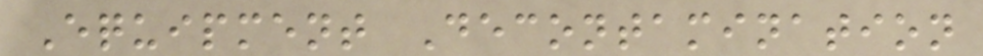Equipment Decontamination
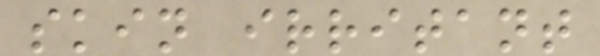skin irritant
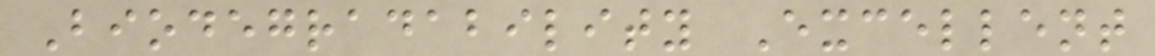Biodegradability Excellent
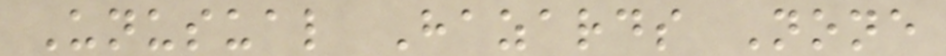Unusual Hazards None
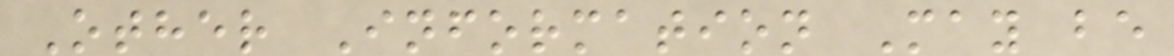Other Information May be
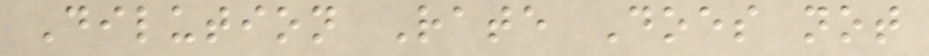Dilution Rate Does not
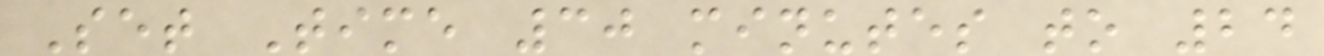Set Time 30 minutes to 24
